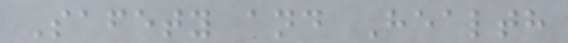Safety and Health
